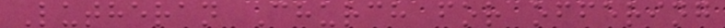Lutheran Church for offering
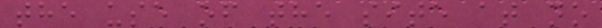the use of the site at no
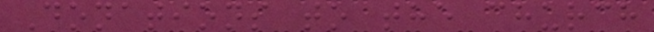Donations to the church
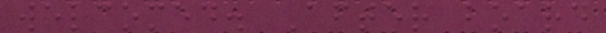welcomed. After board
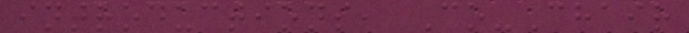introductions, Co-Chair
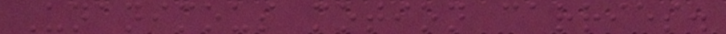Unanimous motion carries.
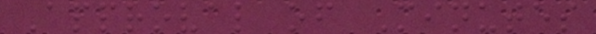Approval of Minutes
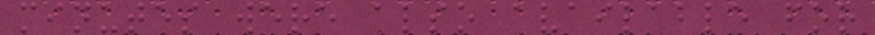minutes were also available for
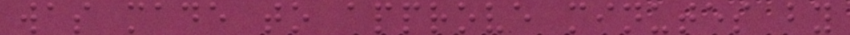was made to approve minutes by
